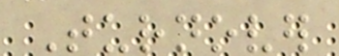Turnover
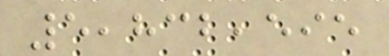5,832,595
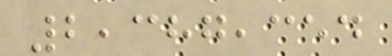2,387,354
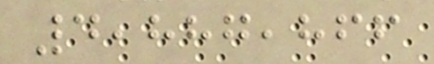4,887,866
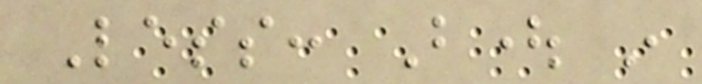Less: Bought in
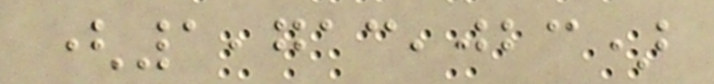(1,713,023)
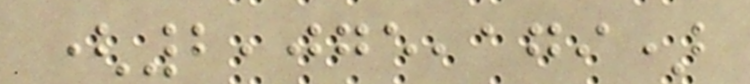(2,075,179)
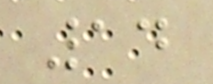14
